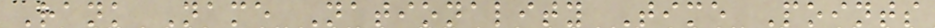Rank Name Nationality Time Points
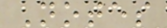Notes
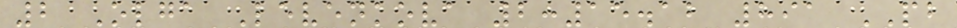2 Olga Levenkova 2:15.12 891 PB
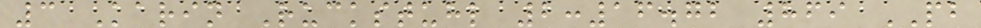3 Karin Ruckstuhl 2:16.72 869 PB
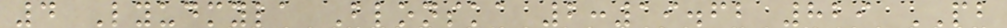4 Lyudmyla Blonska 2:19.62 829 PB
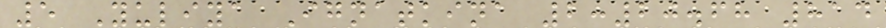5 Yuliya Ignatkina 2:20.68 814
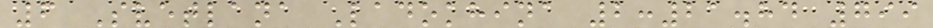6 Svetlana Ladokhina 2:21.84 799
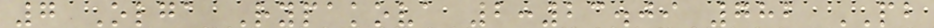7 Olga Rypakova 2:23.09 782 PB
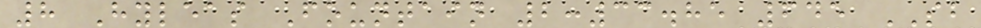8 Hyleas Fountain 2:33.85 645 SB
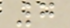7
